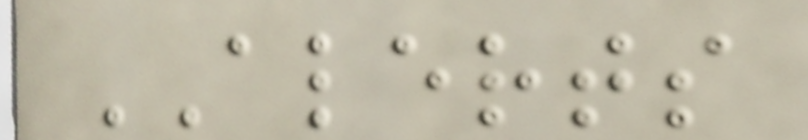ALERTS
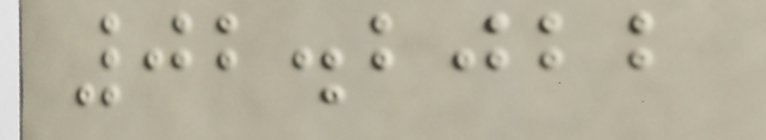02.2022
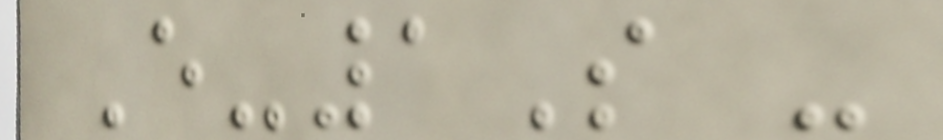E-1S -
